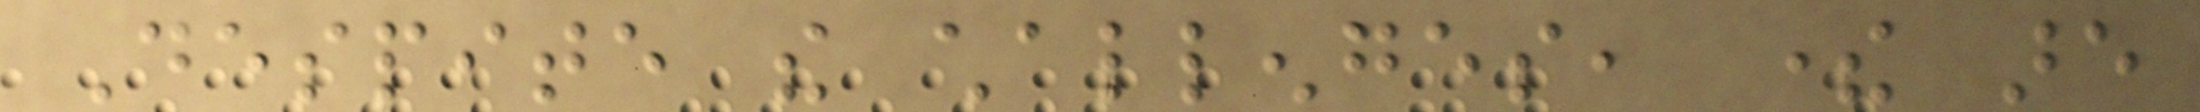Despite the challenges, there are
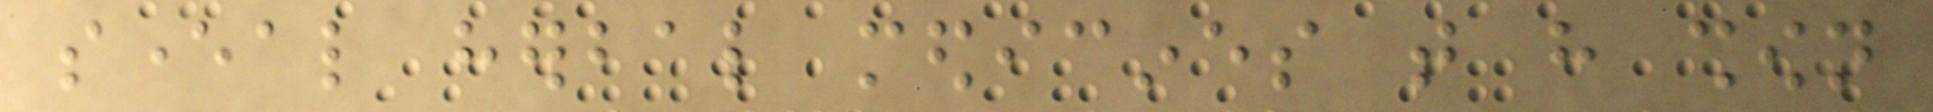several herbal medicines that have shown
